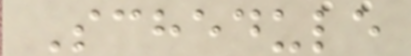Schedule
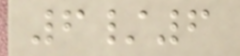6/6
